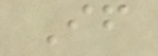If
